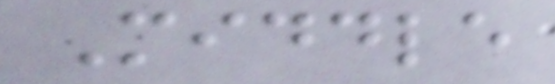Middle
